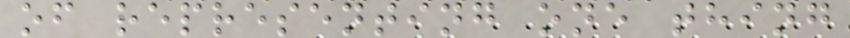of representing one thing
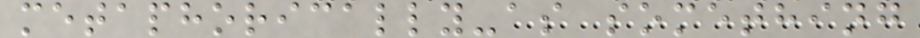metaphorically-as something
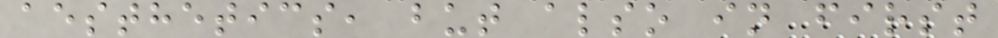aesthetics, but also in first
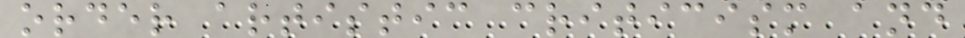order artistic criticism and
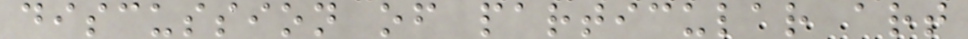discussion of particular art
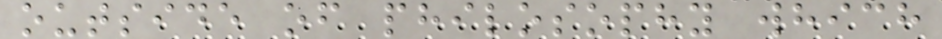outside of philosophy which
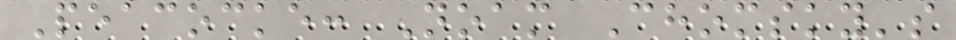Peacocke: Noam Chomsky's
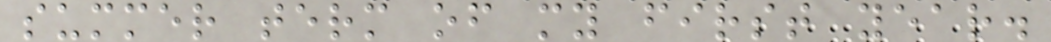summer term of my first year.
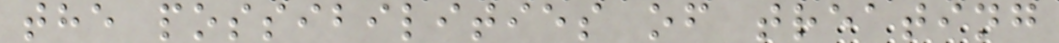the possibilities of treating
